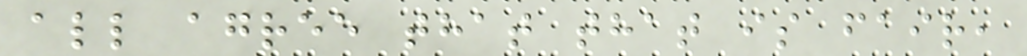all agree that that is fair,
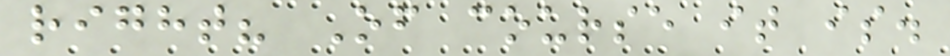right? Of course it is.
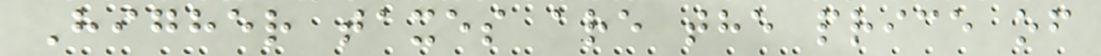Higher taxes are the price of
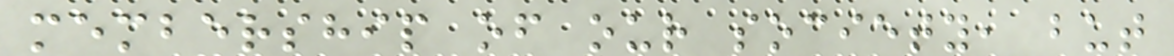membership of our society, but
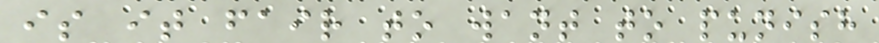is it fair to want to punish
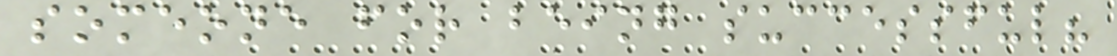someone for being successful?
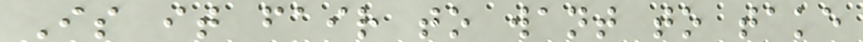Is it fair to want to take
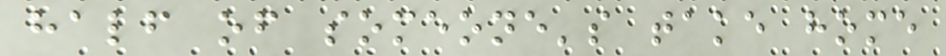half of someone's take home
